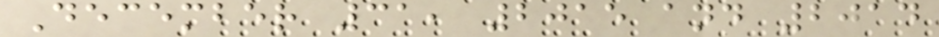December 31, 2015 and 2014
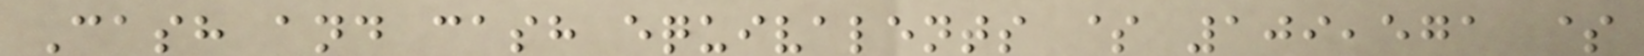Cash and cash equivalents $ 109,571 $
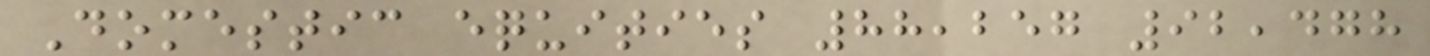Domestic equities 88,257 92,478
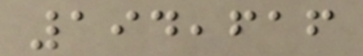194,616
